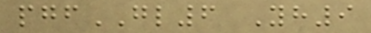pgfGL6 Yh9
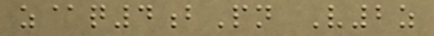z@q4bPn V2z
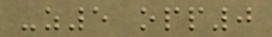-z5 opp0
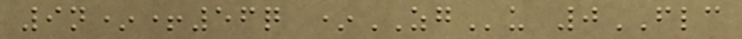9n*+56q *ZGu 0FLC
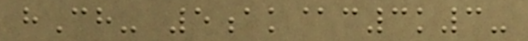hCh- 5ak@c3k3-
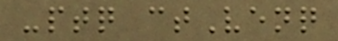-ptq ctVenq
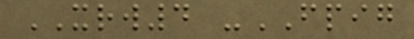XRW4 -FPIG
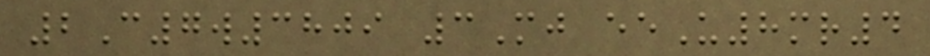2C7w3809 3Mj eeU8mr4
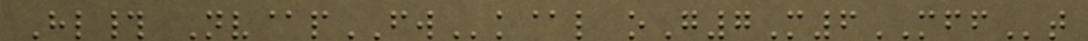Hl# Nv@pFWk@l oG7M6MFFt
